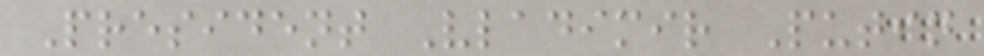President Vladimir Putin
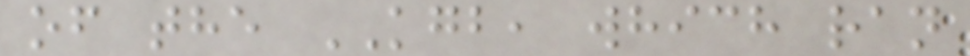of the KGB, which ran
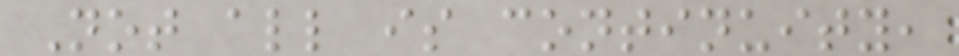Not all is continuity,
